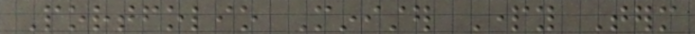Portfolio Minister Party Term
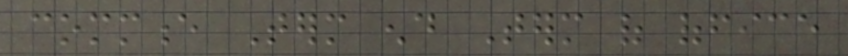commence Term end Term of office
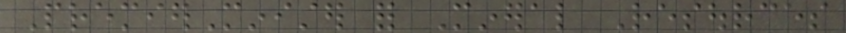PremierMinister for Mineral Resources
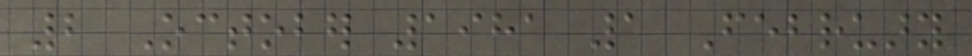2 October 1981 1 February
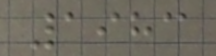1983
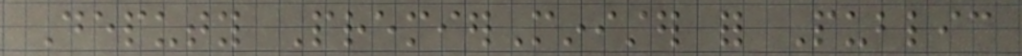Deputy PremierMinister for Public
